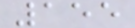155
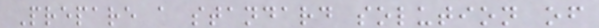Prepare a standard solution of
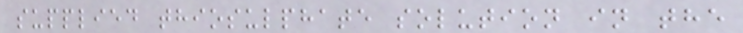supplied thiosulphate solution in the
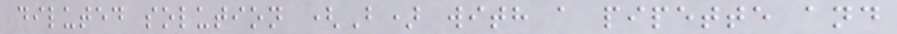diluted solution (B) with a pipette and
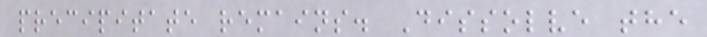precipitate remains. Dissolve the
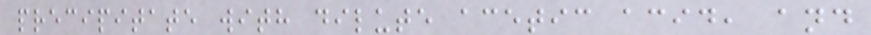precipitate with dilute acetic acid, and
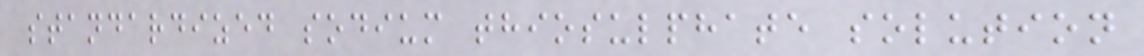standardized sodium thiosulphate solution
